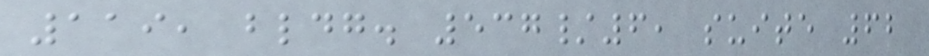119, bldg. 537/6, suite 62
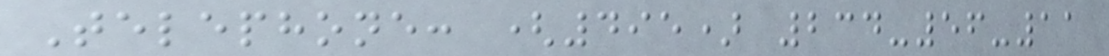Telephone: (495) 234-56-11
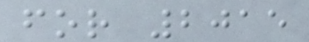for 2015
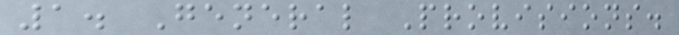1. General Provisions.
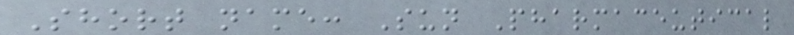Short name: Sun Pharmaceutical
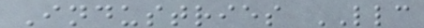Industries LLC
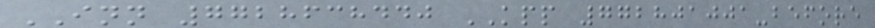INN 7728638440 KPP 772801001-before
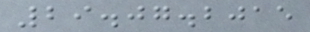29.07.2015
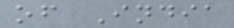of India
